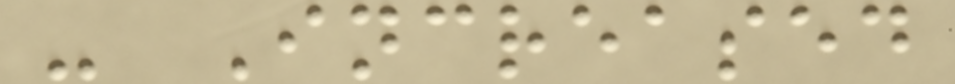- Increased
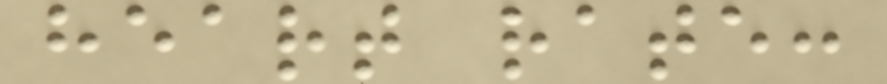heart rate:
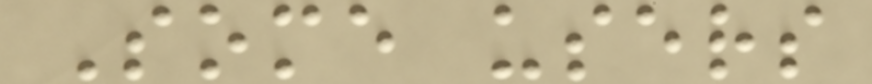Some users
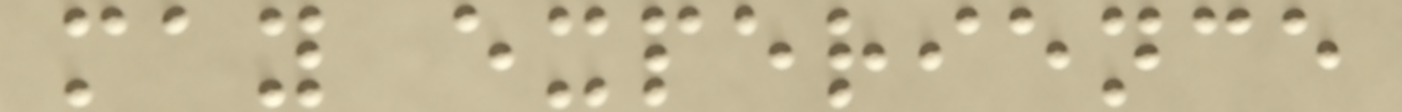may experience
